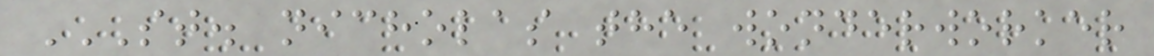ST. NICHOLAS THE WONDERWORKER
